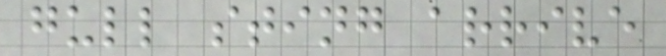gull sting arrive
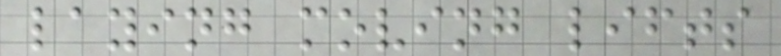laying moving lifts
